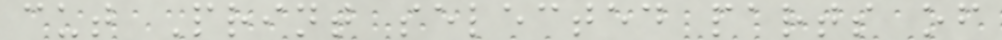cut Print selected parts of
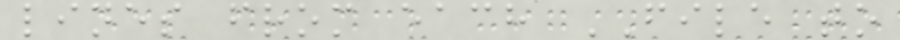lines from each FILE to
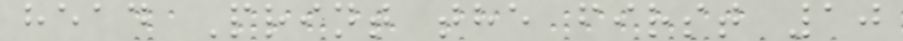head Print the first 10
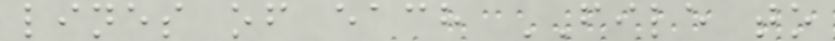lines of each FILE to
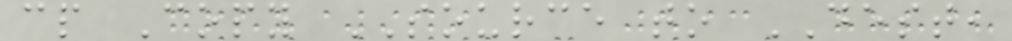cp Copy SOURCE to DEST,
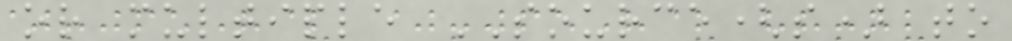or multiple SOURCE(s) to
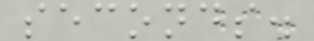seconds.
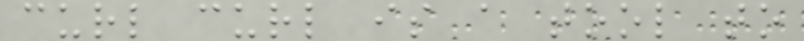curl curl is a tool to
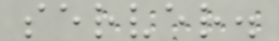server.
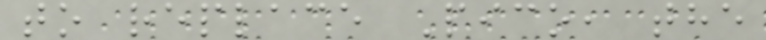to replace Pico, the
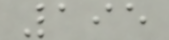195
